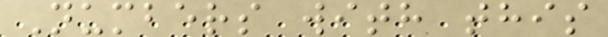Numbers with this
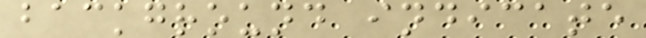background indicate
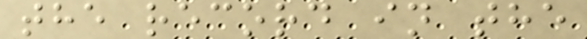the record in the
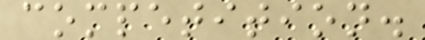competition.
